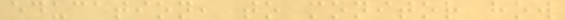education, to monitor how
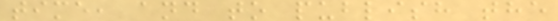time, and to publish the
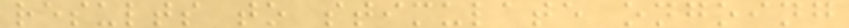results to stimulate ongoing
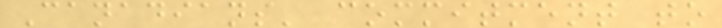Canadians' commitment to
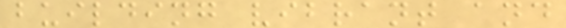building vibrant and
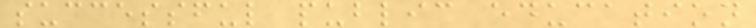successful public education
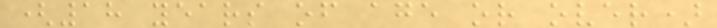(18 years of age or over)
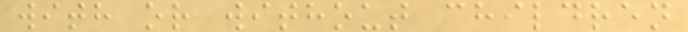with or without children
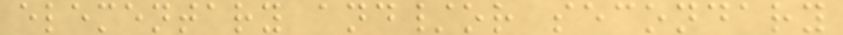elementary and/or secondary
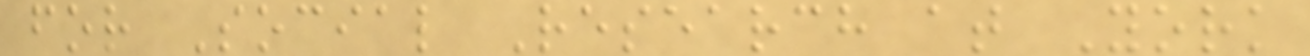for Social Research at York
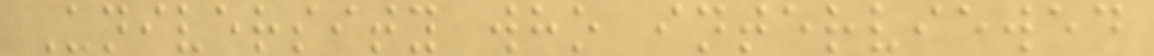University who interviewed
